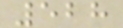528
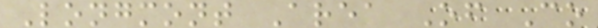Longmont Area Of Co
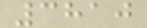3810
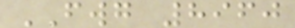FWG 8960
